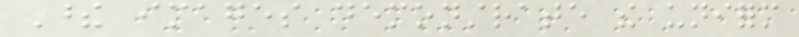These images demonstrate the uniform
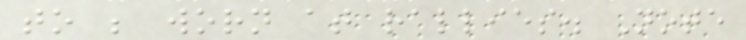to be worn at rallies. Note
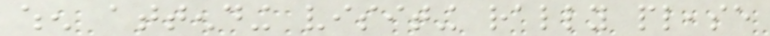when attending visiting rally please
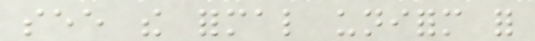see the formal uniform for
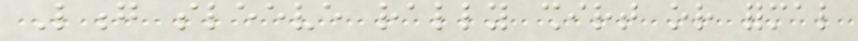Long sleeve rally shirt or formal
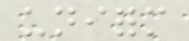uniform
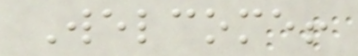Welcome!
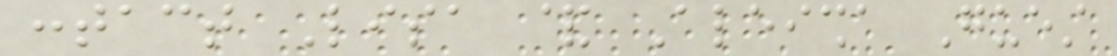contact Lisa & Aleisha Guest
